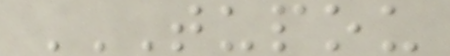TUPOU
